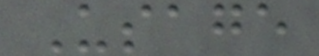Usage
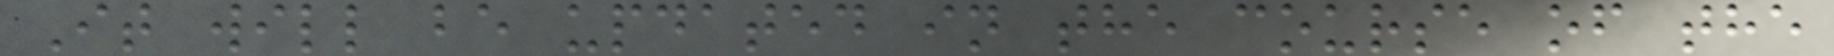It will be updated in the course of the
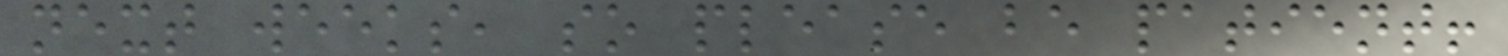next weeks, so please be patient!
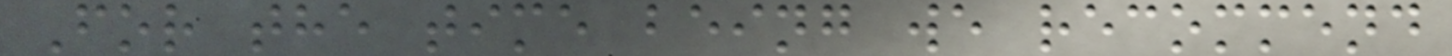For the time being we recommend
